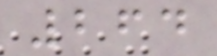264
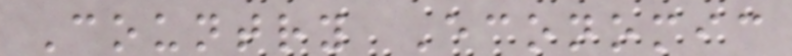Country Economic
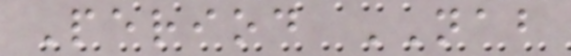Period NAB
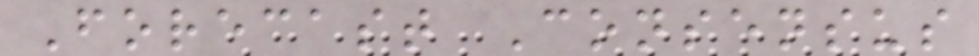Forecast Consensus
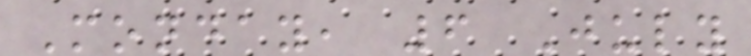Monday, 6 July
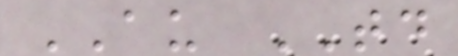AU TD
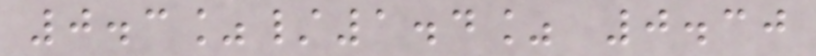0.3%/1.4% 0.30
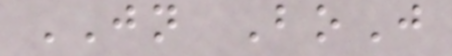JN BoJ
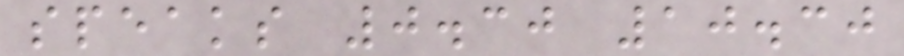speaks 0.30 10.30
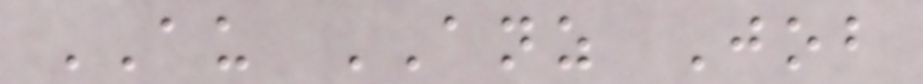AU ANZ Job
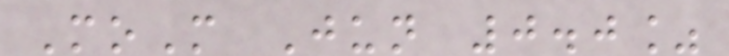MoM Jun 0.0%
